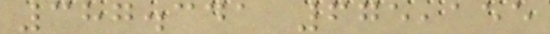387.341 675,155
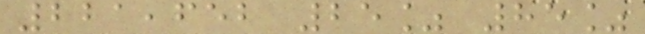221,652 25% 85%
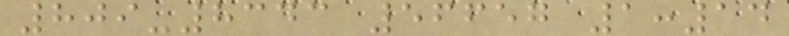809-8343 56657 1:14
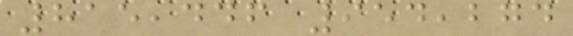815,446 954,274
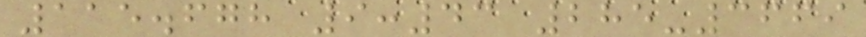115.678 9:43 285-3669
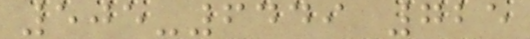505-6449 725
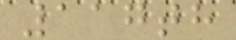117th
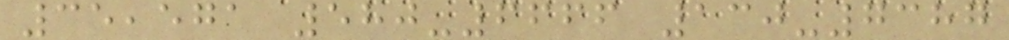35,571 580-6666 130-7387
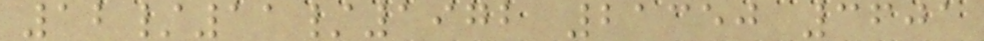12/11/1972 21350 3601
